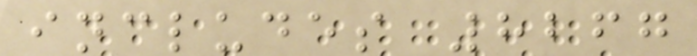includes 8267
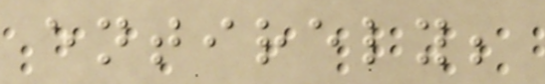entirely;
